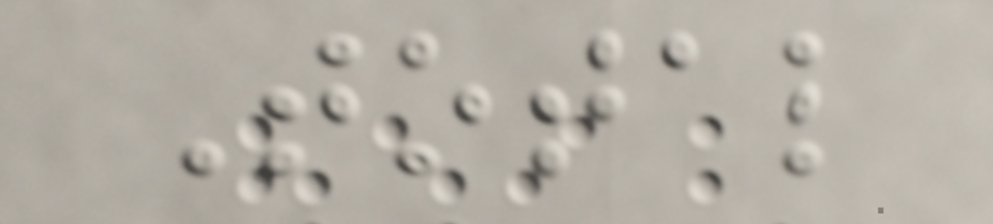Total
